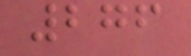276
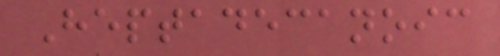Heptadecanoic
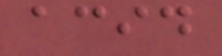acid
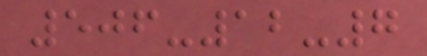506-12-7
